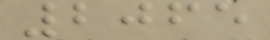2065
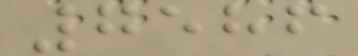7586
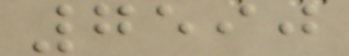7590
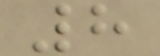8
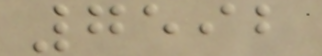7592
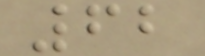62
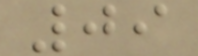09
